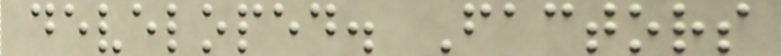developed. Factors
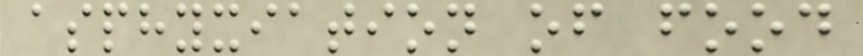asphyxiation of food
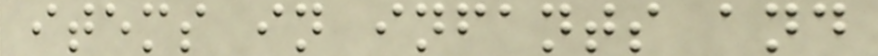items in infants and
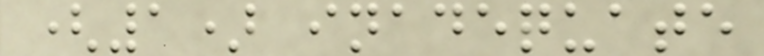(1) inadequate
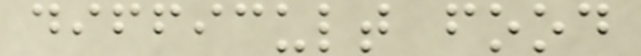difficult food
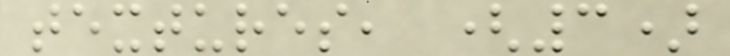textures, (3)
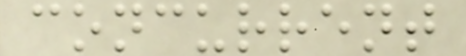concurrent
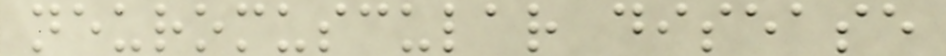neuromuscular disease
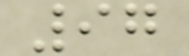97
